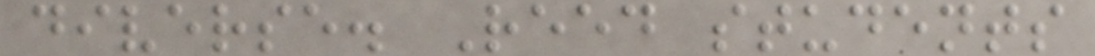diverse. Reed students
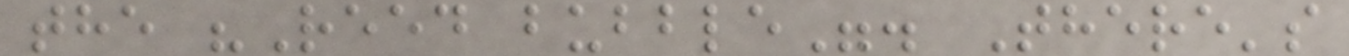the "Reed bubble". There's
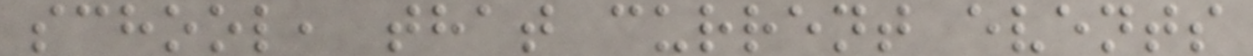school, that current events
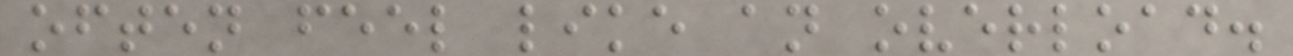often feel like an overload.
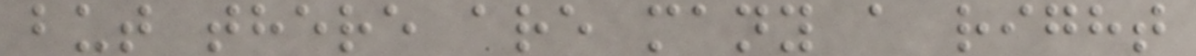but there are many a right
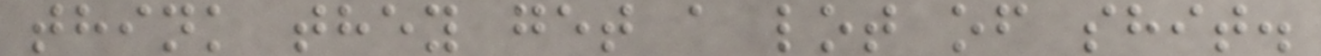think they get a lot of shit.
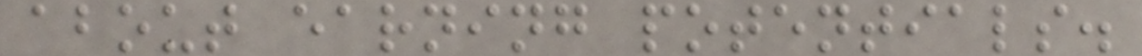about earning potentials.
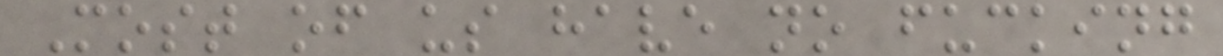Most of us have no fucking
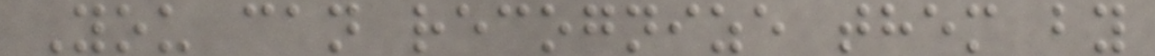You can recognize them by
